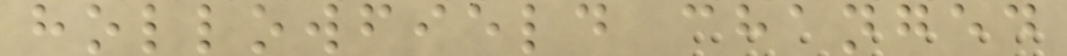hollowfield changed
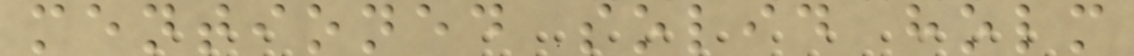mentioned solid holm
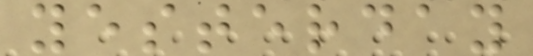yesterday
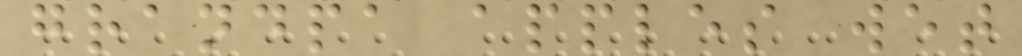grandpa apples wet
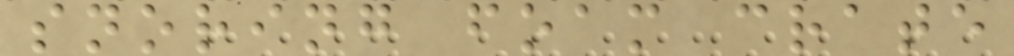snoring foam crate
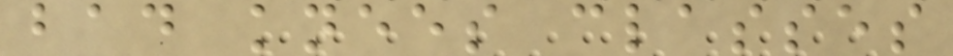bad knees classes
